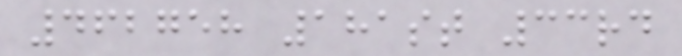462758 181st 33rd
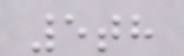5th
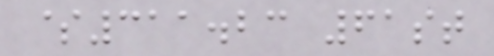$311.23 61st
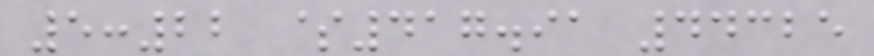5:22 $417.91 44325
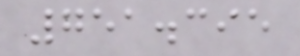751.395
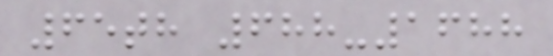65th 688-1688
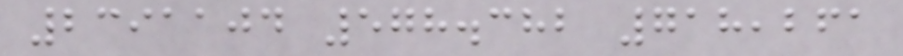2391104 578.382 718,261
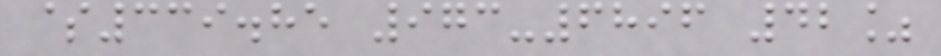$339.85 973-6896 42%
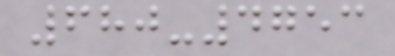680-4753
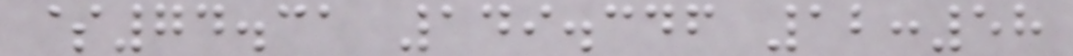$74.31 149.346 12:58
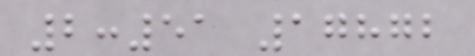2:51 17872
